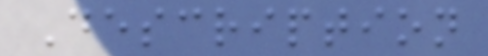Description
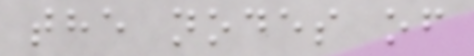the nodes of
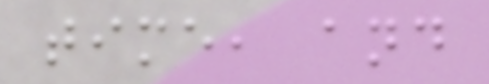time, and
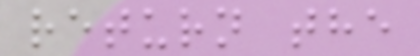return the
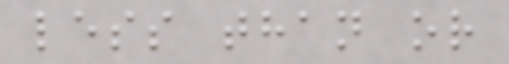less than or
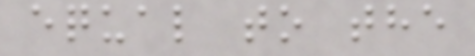equal to the
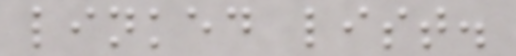linked list.
